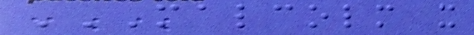MALCOLM X
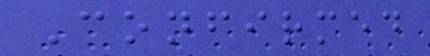Confirmed
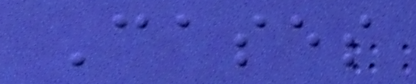Cases
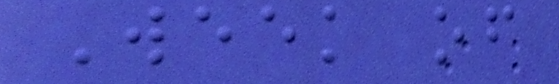Week of
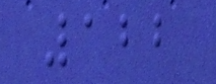122
